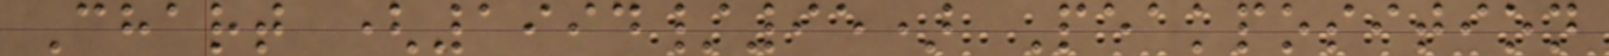Chart (1994/95) Peakposition
